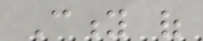City of
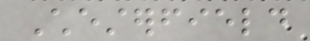Chesterfield
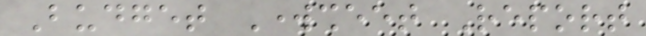Budget Worksheet Report
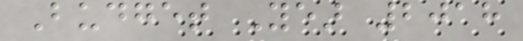Budget Year 2018
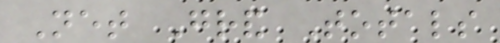Net Grand Totals
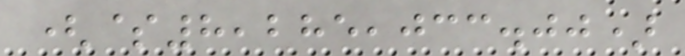($8,285,033.00)
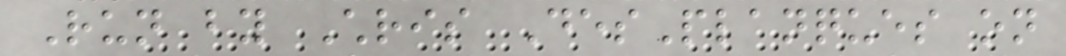Run by Chris DesPlanques on
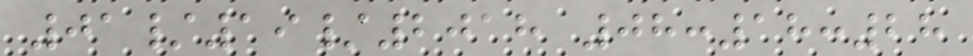01/19/2018 08:18:28
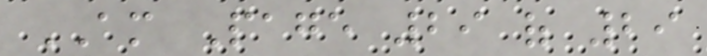AM Page 29 of 29
